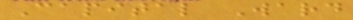Capital Ward
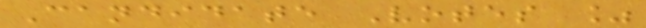Candidate Votes %
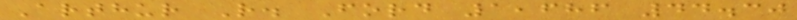Arthur R. Ford 1,686 44.30
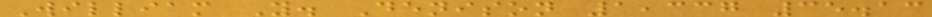William Y. Denison 1,337 35.13
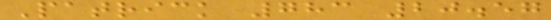Patrick 783 20.57
